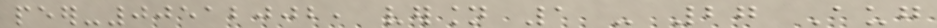peer-00512002, version 1 - 27 Aug
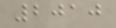2010
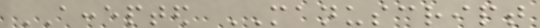ACCEPTED MANUSCRIPT
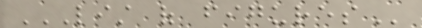LIST OF FIGURES
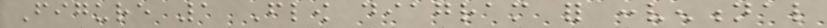Figure 1 Flow diagram for conventional
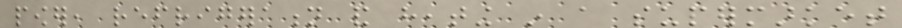power, refrigeration and heating in a supermarket
